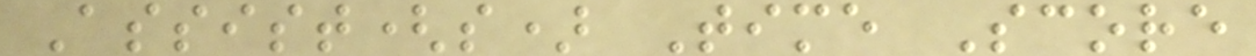Assist(s) Time Score
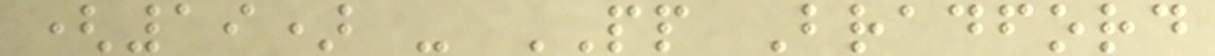(19) - PP Bradford
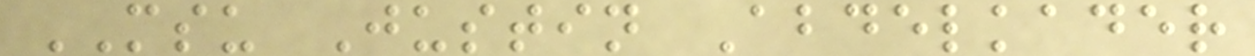MSU Justin Abdelkader
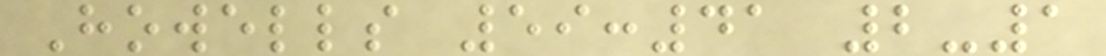Howells 59:41 2-1
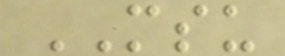MSU
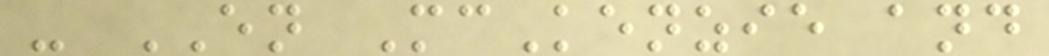- EN McKenzie and
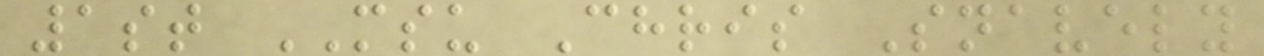1st MSU Chris Snavely
